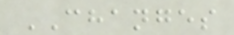CHANGES
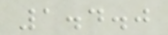1.4.0
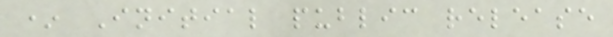* Initial public release
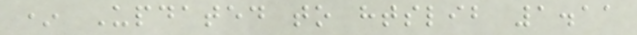* Updated to htslib 1.11
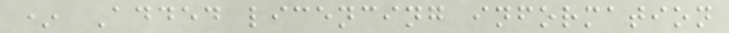* Added licencing information
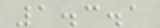1.3.1
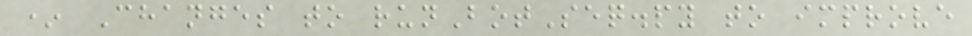* Changes to runBotSeq.py to improve
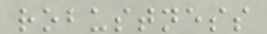robustness
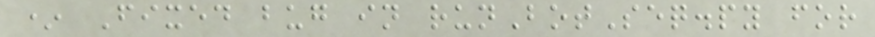* Fixed bug in runBotSeq.py for
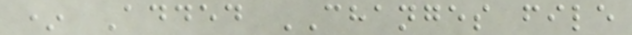* Added CHANGES file
